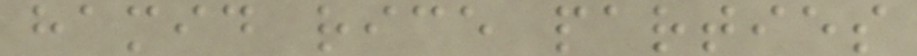hamid rice parties
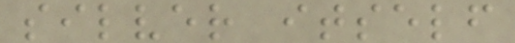silver itself
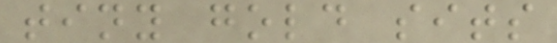tiny gold sits
